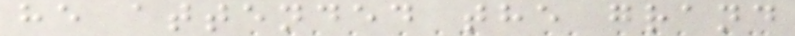he attended the grand
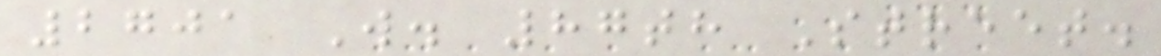2701 W. 87th Street.
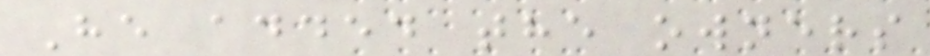He added the owners
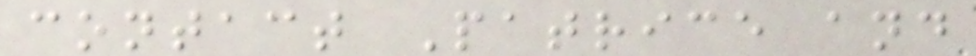contact Patrice and
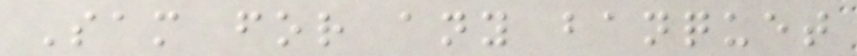Sam for any banquet
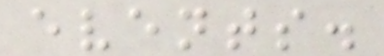events.
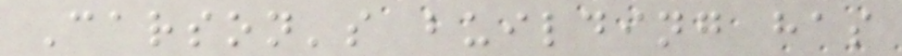Carson's building has
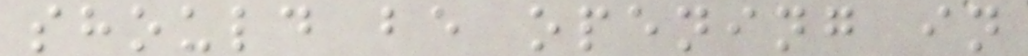should be opening in
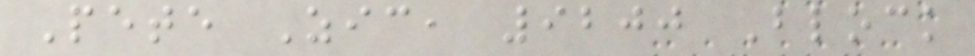Pete Zic, 9200 Block
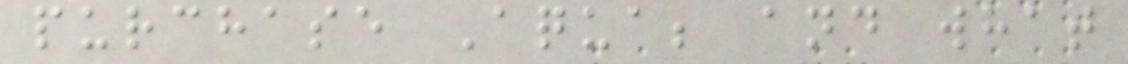purchase Aqua; and what
